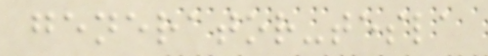generator-tesla
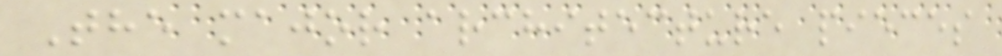The major architecture pieces
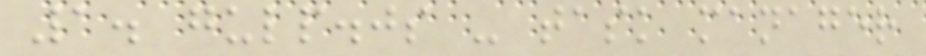1. gulp.js - task manager
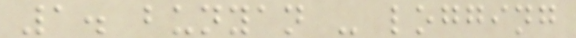1. bunyan - logging
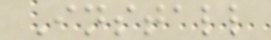Install
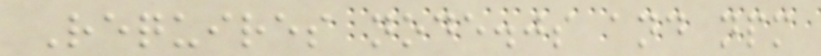Requires node.js and npm
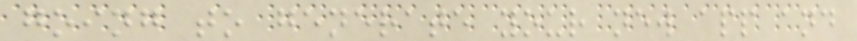going to generate your new app and
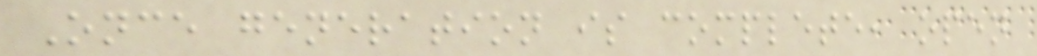Once generation is complete, open
